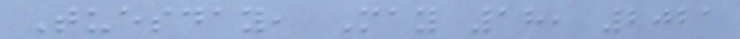Tuesday, May 18, 2021
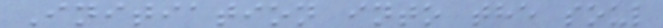Initiation into the soul
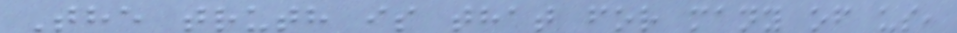The truth is that for many of us,
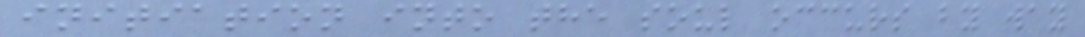initiation into the soul occurs by way
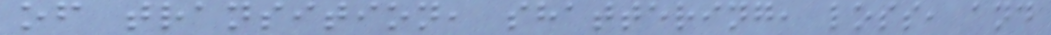of transition, shattering, loss, and
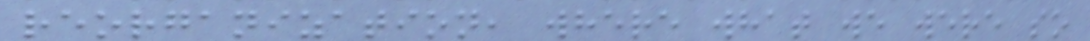reorganization, where what we were so
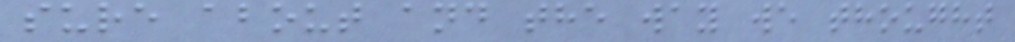sure about and the way we thought
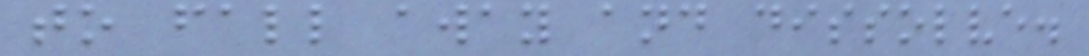to fall away and dissolve.
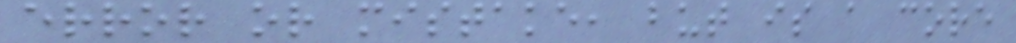error or mistake, but is a core
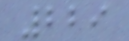229
